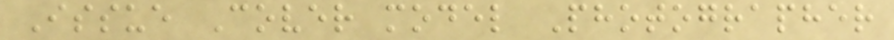Issue Cover model Photographer
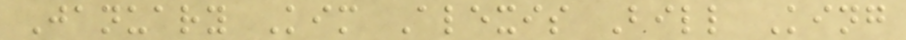January Kim Alexis Bill King
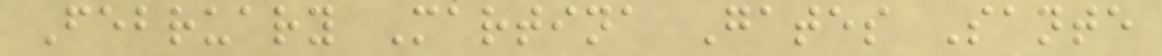February Martina Gates Sante
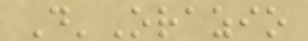D'Orazio
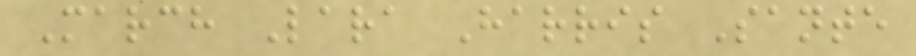March Lara Harris Sante
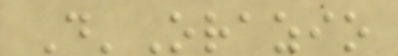D'Orazio
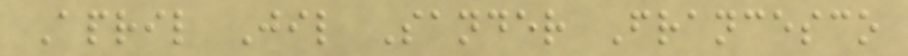April Jil Sander Francesco
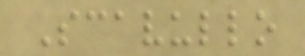Scavullo
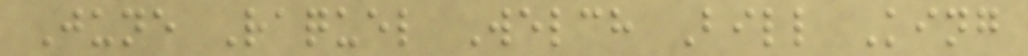June Raquel Welch Bill King
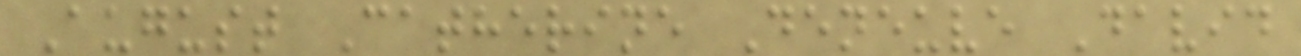August Catherine Deneuve David
